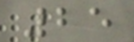25
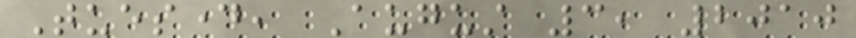Tuesday, August 3, 2010
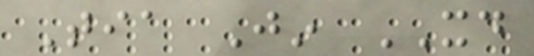Tia Jin XD
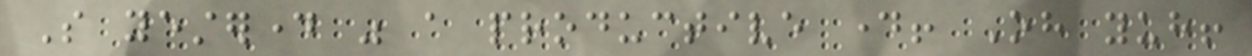So yesterday was a productive day! Oh yuh!
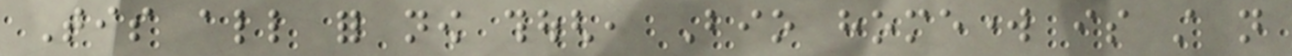Tis all for now though, Bio homework is still not
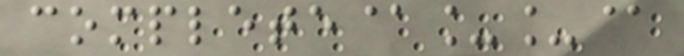complete@__@
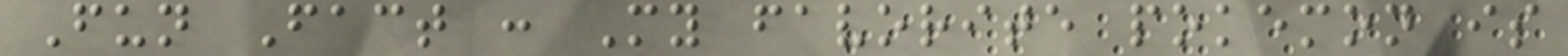Fun Fact : My favorite pokemon is
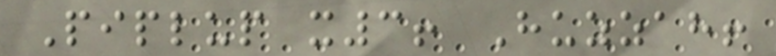Piplup x3! Huzzah!
